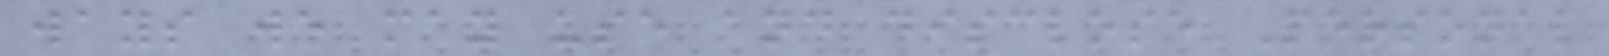ways we may use and disclose Personal
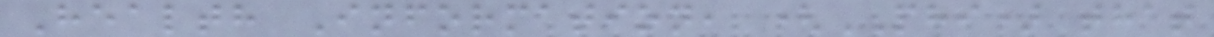Health Information, (PHI) that
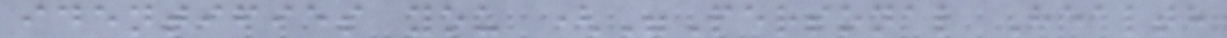identifies you ("Personal Health
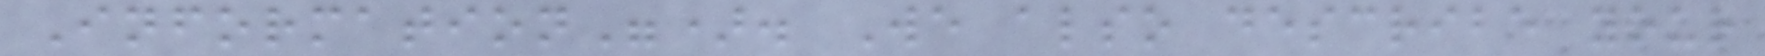Information"). We also describe your
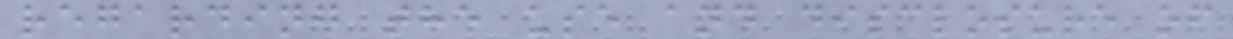regarding the use and disclosure of
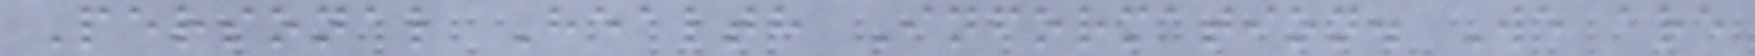Personal Health Information. We are
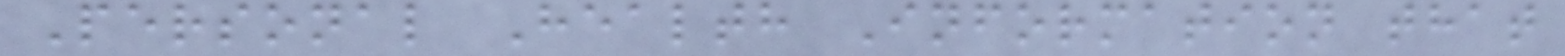Personal Health Information that
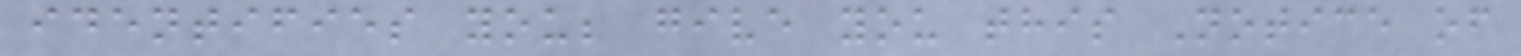identifies you; give you this Notice of
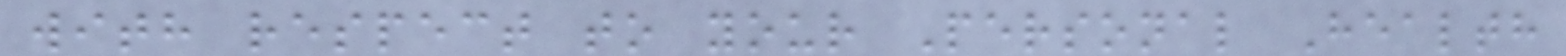with respect to your Personal Health
